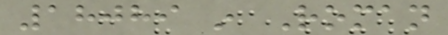18089 in Roman
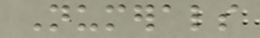Numerals
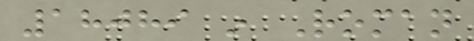18089 in Roman
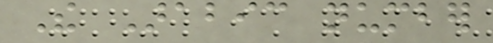The Arabic number
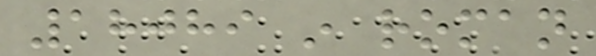18089 in roman
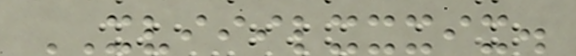XVIIILXXXIX.
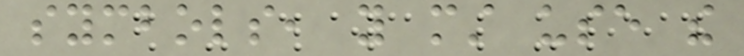symbols, you must use the
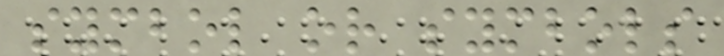symbol or symbols
